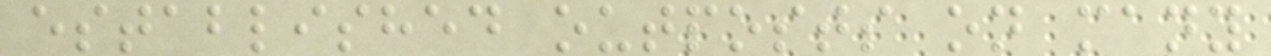established outposts on many
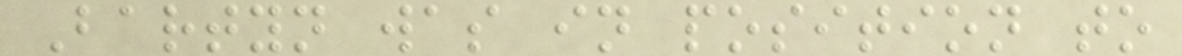Bartyn was in position to
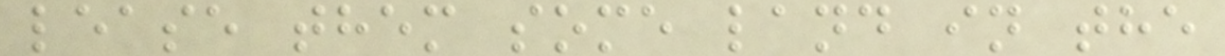lease them some land in the
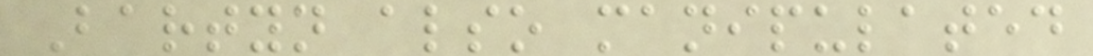Bartyn also manipulated
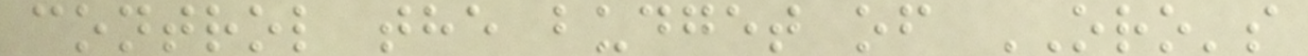control the budget of ORO's
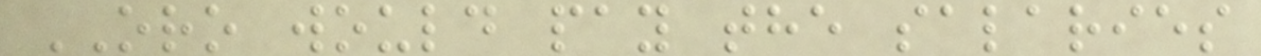ORO would pay the salaries
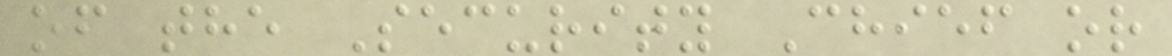of the Security Chief or
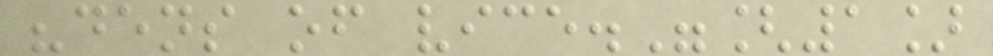"dens of vice."[1]
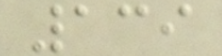139
